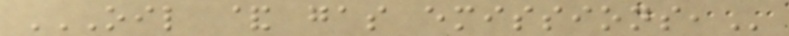OIL & GAS EMISSIONS,
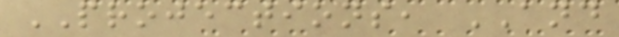PROJECTIONS, AND
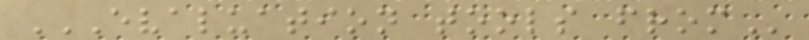EVALUATION TOOLS FROM
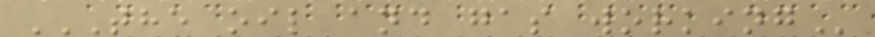THE OIL AND GAS WORKING
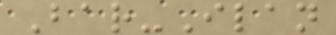Bar-Ilan
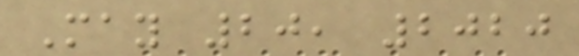May 20, 2020
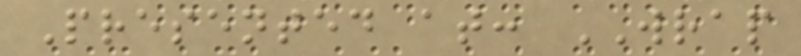Presented at: WRAP
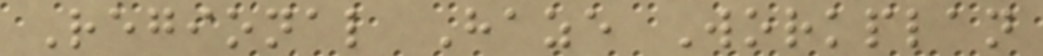Regional Haze Workplan
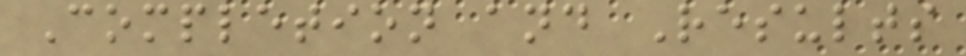Completion and Results
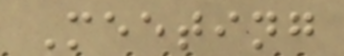Meeting
